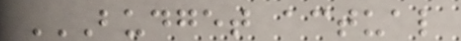BUDGET ACTUAL
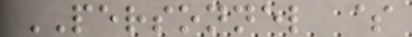PERSONNEL $
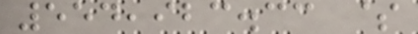554,923.33 $
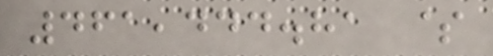461,444.81 $
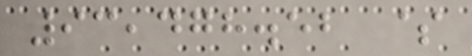93,478.52 $
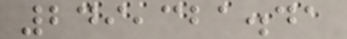249,321.41
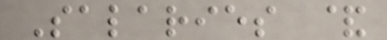Salaries &
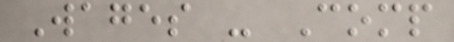Wages - Comp
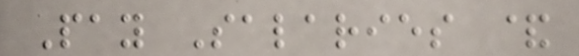Pay Salaries &
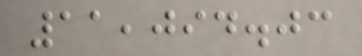11,094.03
